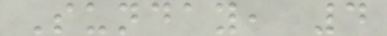Sunday, 4
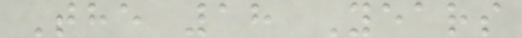The 18 Years
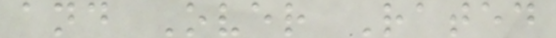and Over Rated
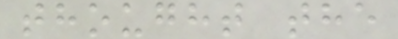thought the
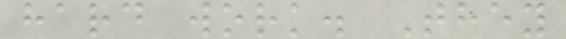hard work. They
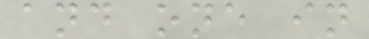and one in
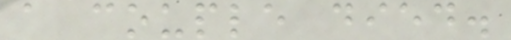a couple died.
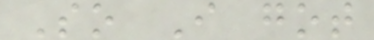So I got
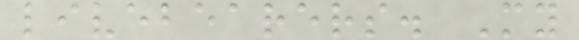livebearers. My
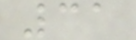31
